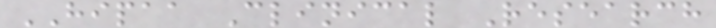HIPAA Clinical Research
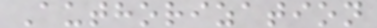Authorization
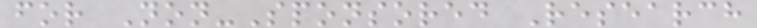for Non-Sponsored Research
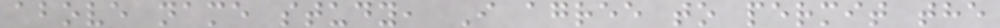above name study, I agree to permit the
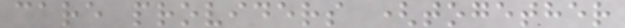care providers (together
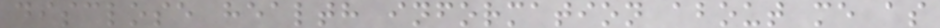disclose health information about me as
